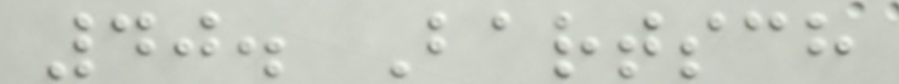40. Bartsch
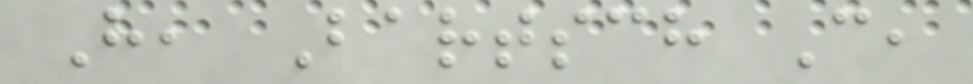H, Bartsch C,
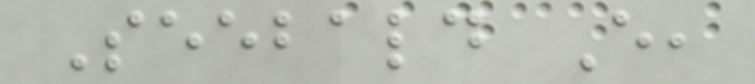Seebald E,
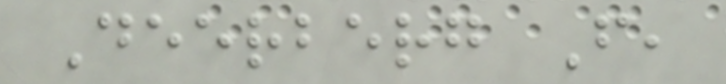Deerberg F,
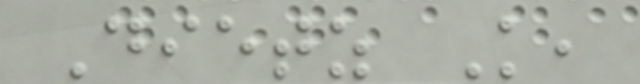Dietz K,
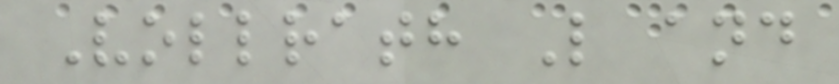Vollrath L and
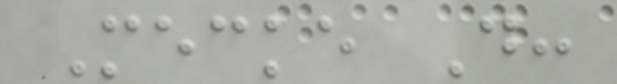Mecke D:
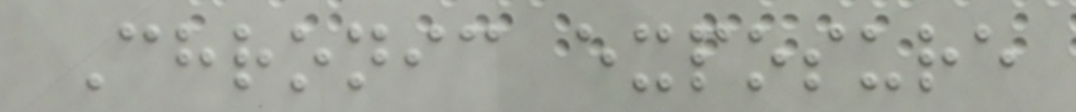Chronic exposure
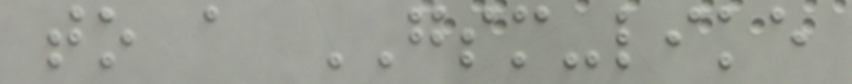to a GSM-like
